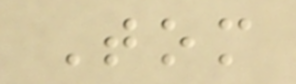Tom
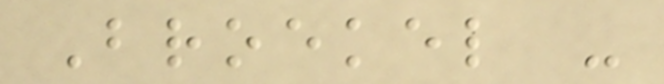Broekel -
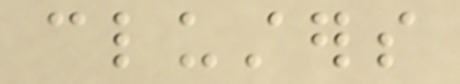clusters
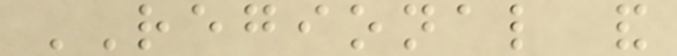REGIONAL and
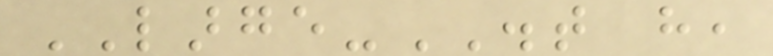LARGE-DIST have,
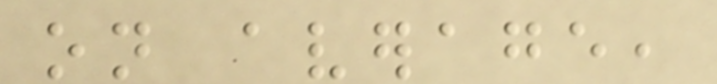on average,
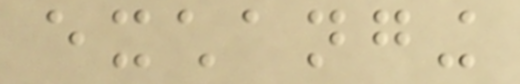exchanging
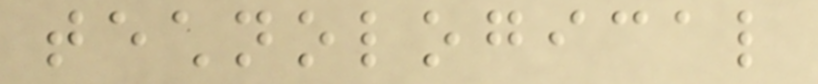technological
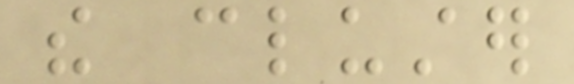the cluster
